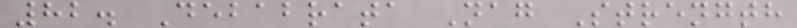82. Debabrata Nag Strength
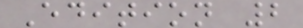Edition 2
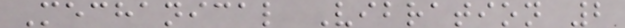Mechanical Vibration 2
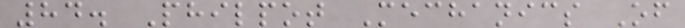84. Philpot Mechanics Of
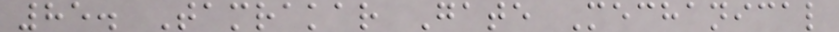85. Tamrakar Gate Mechanical
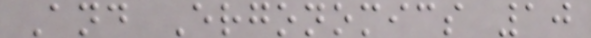And Ergonomics 10
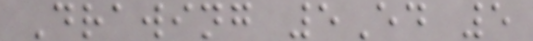Drawing 5Ed 5
